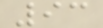93
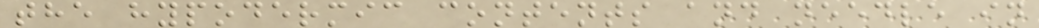the hypodermic contents and needle in
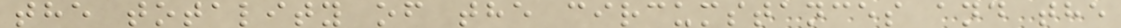the totality of the circumstances and the
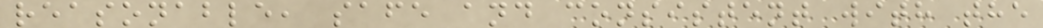reasonable, safe and consistent with the
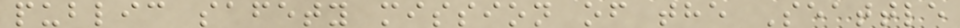public safety mission of the Seattle
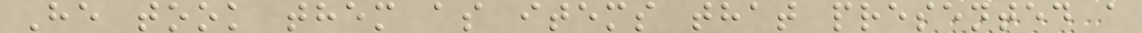He took them as items that presented a
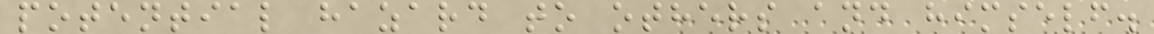potential hazard to others and himself.
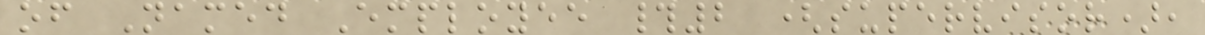of Named Employee #2 (supervisor),
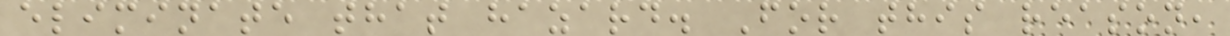eliminate that hazard. For this reason,
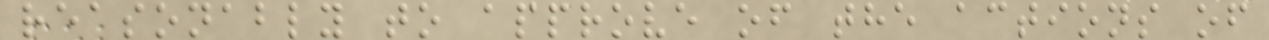reasonably to approve of the actions of
